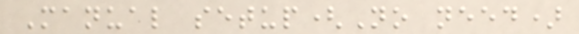Manual setup(No need)
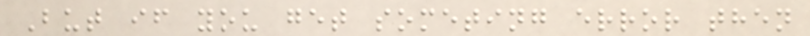But if you get someting error then
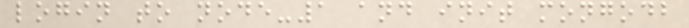login to node-1 and init mongodb
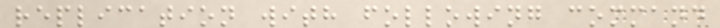replication with following command
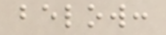below:
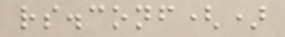rs.conf()
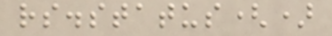rs.status()
